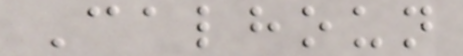Calhoun
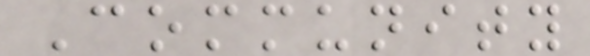Community
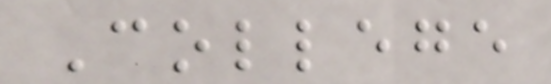College
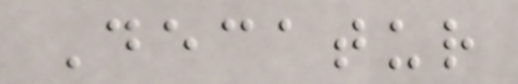Decatur
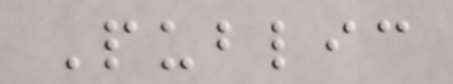Public
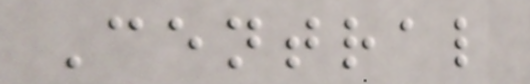Central
